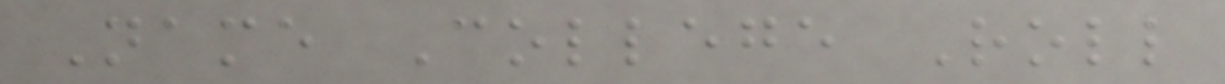Name College Roll
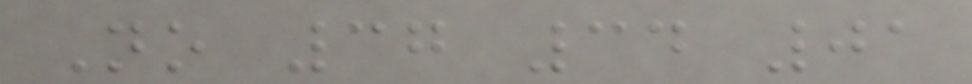No 37 34 01
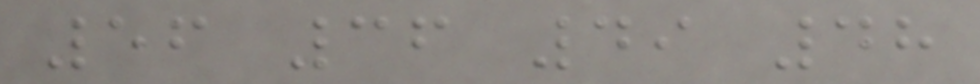56 36 49 48
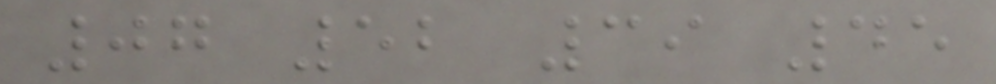07 52 39 45
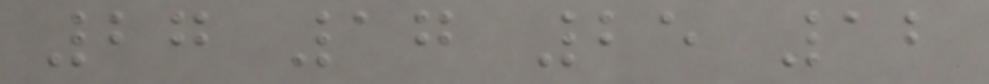27 17 25 12
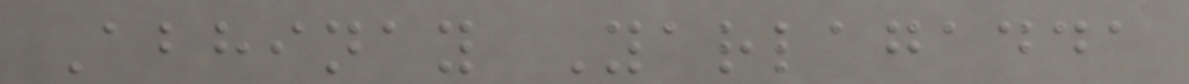Abhinay Yarlagadda
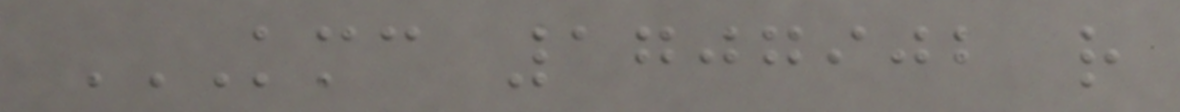KMC 1707902 R
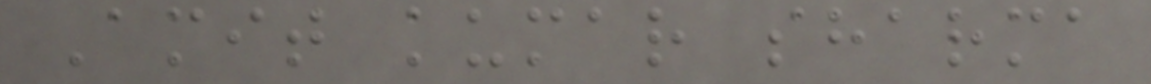Amit kumar sharma
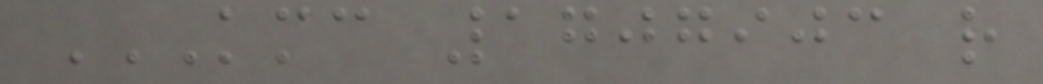KMC 1707903 R
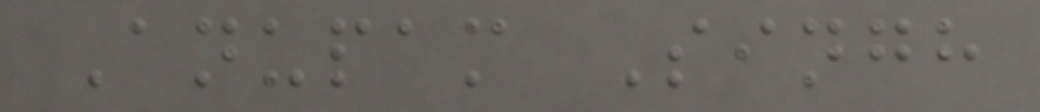Anupam Singh
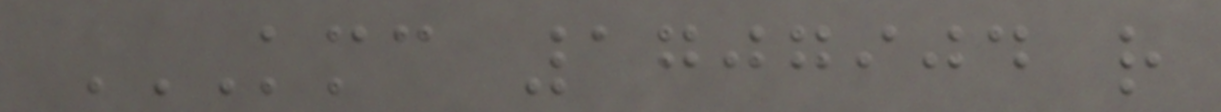KMC 1707904 R
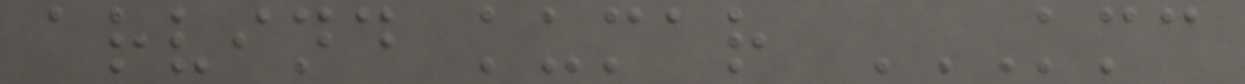arvind kumar KMC
